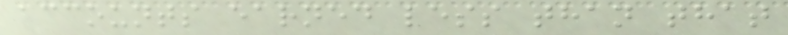accounts earned less than that
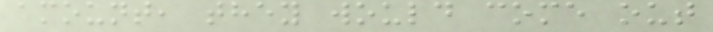amount, they would come out
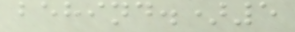behind.)5
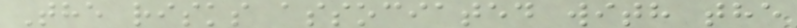The risks associated with the
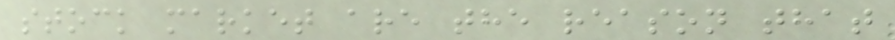stock market are the reason that
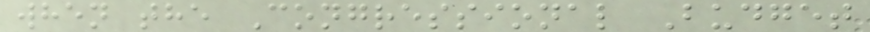when the Congressional Budget
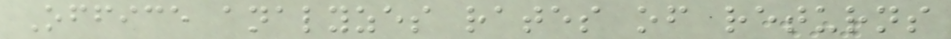Office analyzes rates of returns
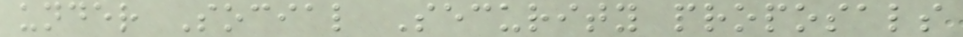under Social Security proposals
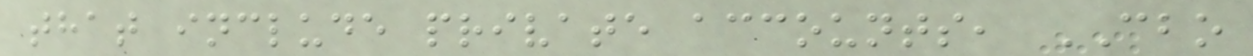that include private accounts, CBO
